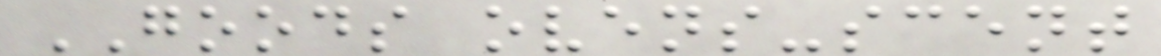GOODS ovens-scent
